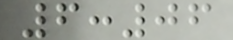6:06
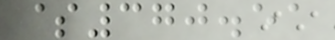$370.51
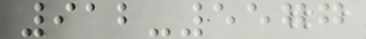912-5577
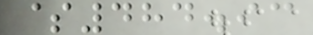$484.93
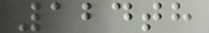124th
